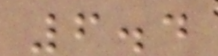6.4
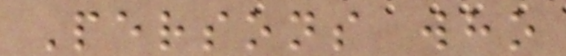Persons who
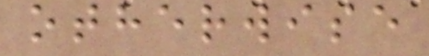otherwise
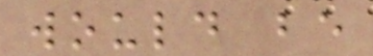would be
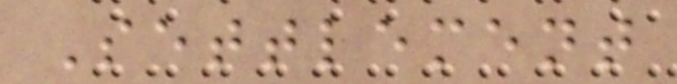Settlement
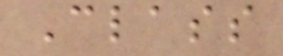Class
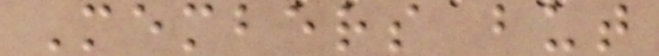Members but
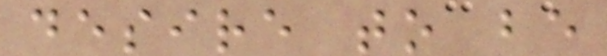desire to be
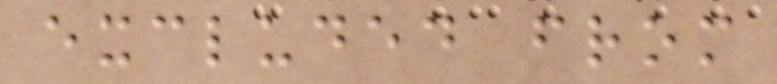excluded from
